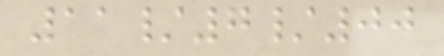11/7/00
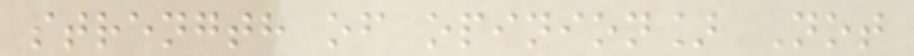strength of opinion] Not
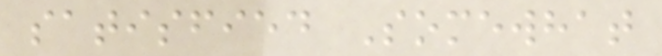satisfied Somewhat
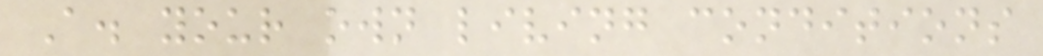A. your own living conditions
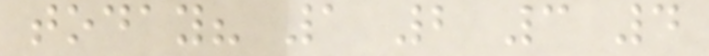today? 1 2 3 4
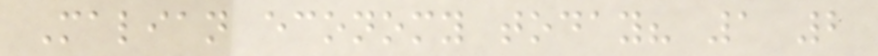Malian economy today? 1 2
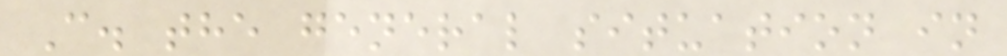C. the general situation in
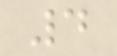4
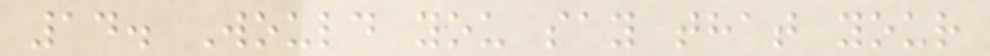14. Would you say that your
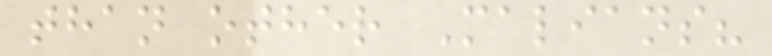than other Malians?
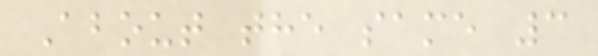About the same 3
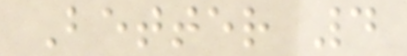Better 4
